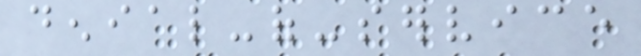denial-of-service
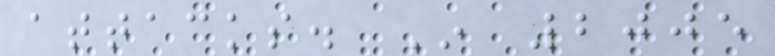attacks. In 2005
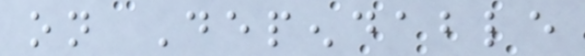on Dependable
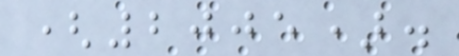(2005).
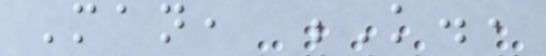Man, K.,
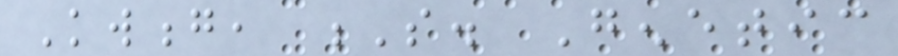Kwong, S. Genetic
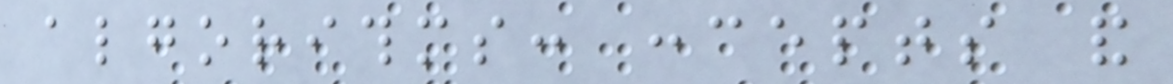algorithms: concepts and
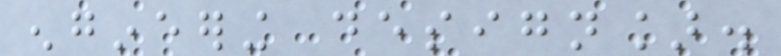engineering design].
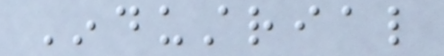Industrial
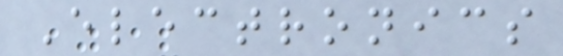Electronics
